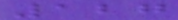127
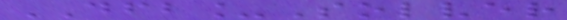DFB_Solver
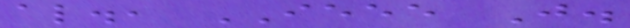al., IEEE J.
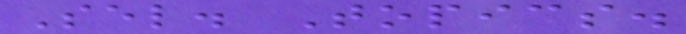Sel. Topics.
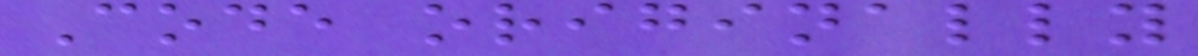Code originally
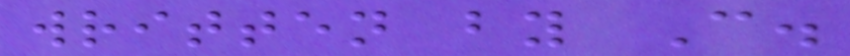written by C.
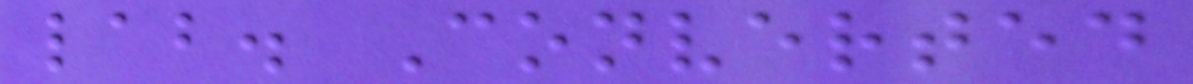lab. Converted
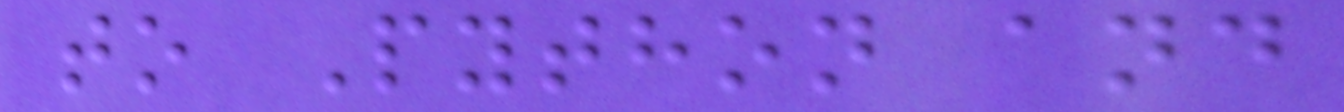to Python and
